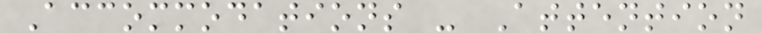Accommodations - Attention
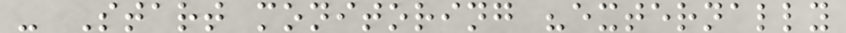- Start monitoring "externally
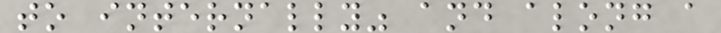to internally" and along a
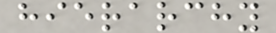hierarchy
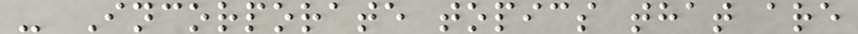- Incorporate topics that are
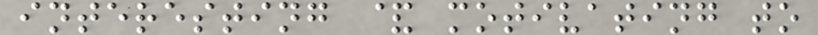interesting & motivating to
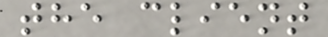the client
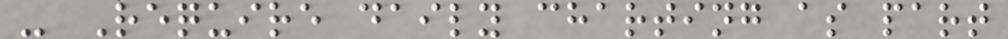- Require daily charting as part
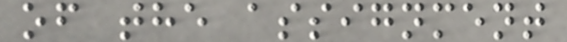of the assignment
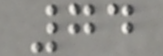74
